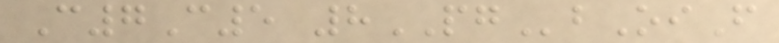C7C5 8PGbOiF
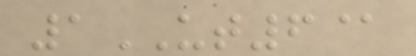1UT6@
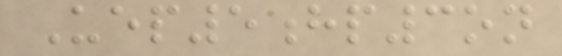Uep5hp3on
